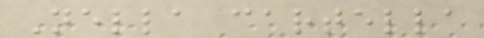Nella cartella
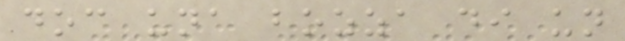doc una bozza di un
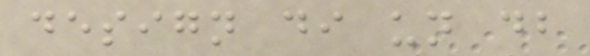design di un db
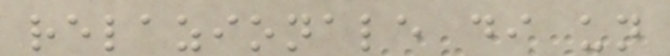relazionale di un
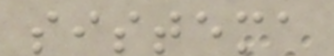sistema
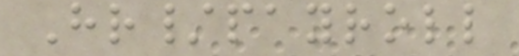Hr/payroll
